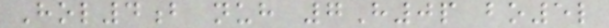Hol4b nuh 7H0p bo5l
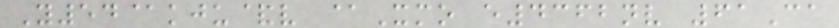Y54@kju&v @Xmo e4362nv 61Ca
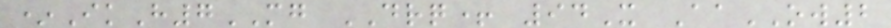*IkH7MG DRQ+ 94X AaOW2
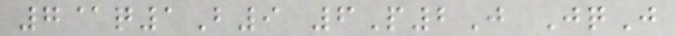7@q1B9 6P2J JqJ
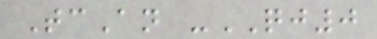TcAn -QJ0
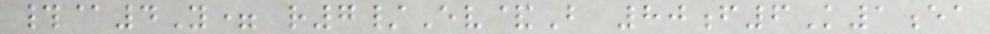#@4Y= r7/Ev&B 80f6K1ea
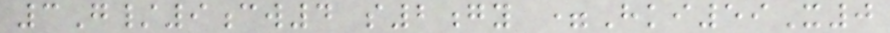3G/9cw4 s2gy =Hki59X0
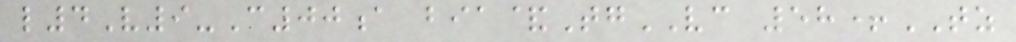l4V9-C00a bia&TgVC 58+TZ
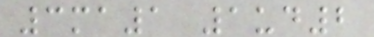3ma1 1ud2
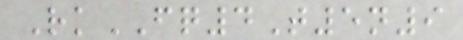RkFQ4T5n9
